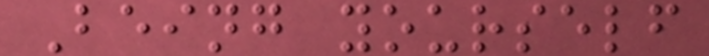Being yourself
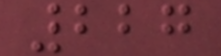227
